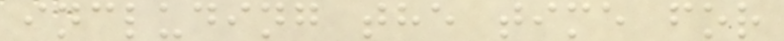including the time for
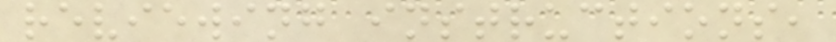reviewing instructions,
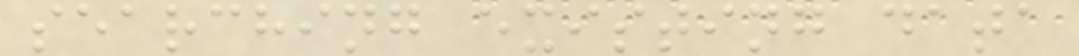searching existing data
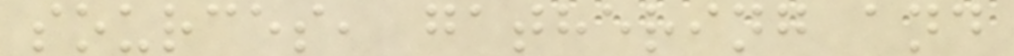sources, gathering and
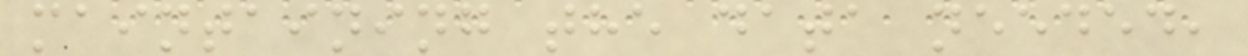maintaining the data needed,
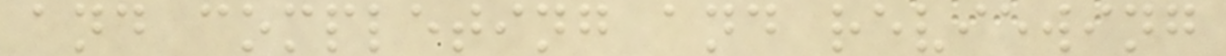and completing and reviewing
